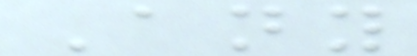Any
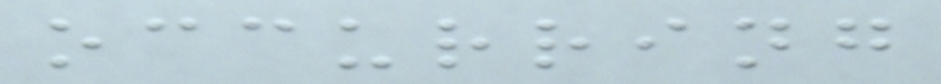occurring
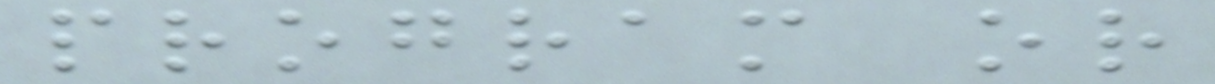program or
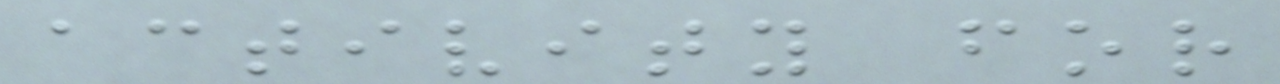activity for
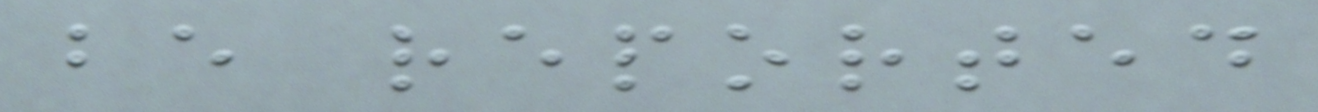be reported
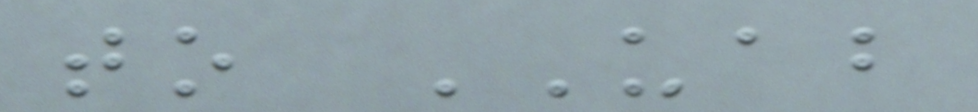to UAB
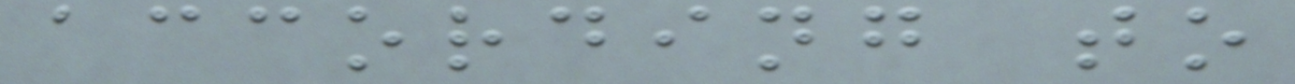according to
